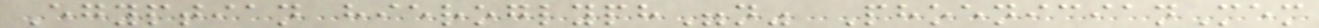Egyptian hieroglyph"n" PhoenicianMem
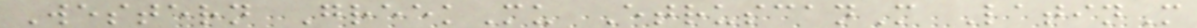Western GreekMu EtruscanM LatinM
